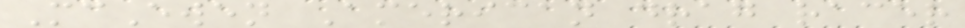McEwen American drag racer
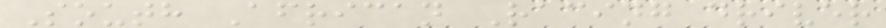South African Racing driver
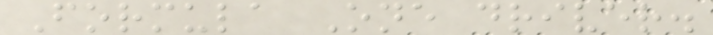Formula One driver.
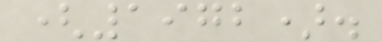(1972).
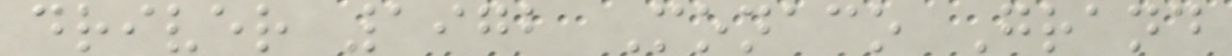driver 1972 Monaco Grand
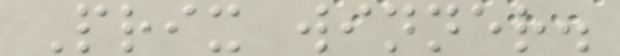Prix winner.
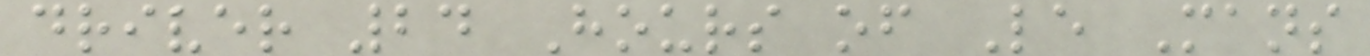driver 24 Hours of Le Mans
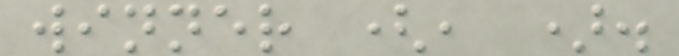winner (, ).
